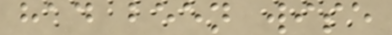had been wise
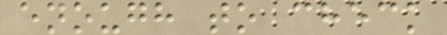enough to check
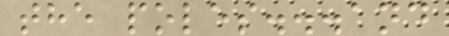the poles...and
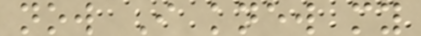now I knew my
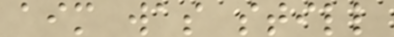aim was still
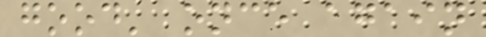good' once again
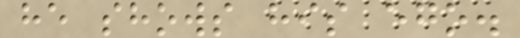he shows his ego.
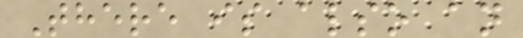There is also an
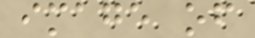image of
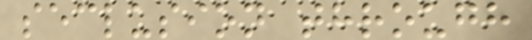seclusion through
